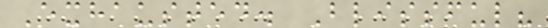Exhausted. Blissful?
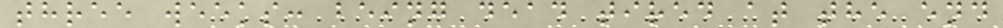three weeks: being dead tired at the end
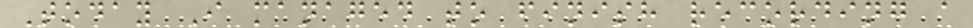Today I managed to finish recording a
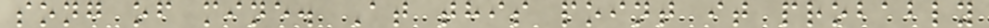song of mine. At this point it probably
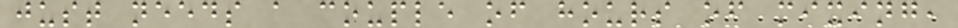just needs a couple of hours of mixing,
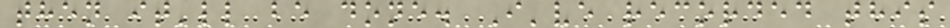then it'll be done. I've recorded this
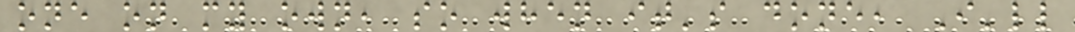one on my own, so when it's done, I'll
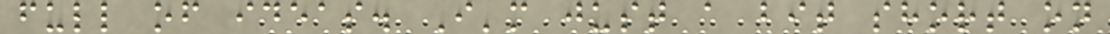full of ideas. I'm just a bit short on
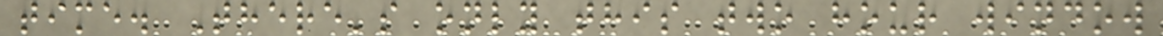time. There's only this two hour window
